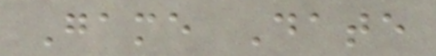Game Date
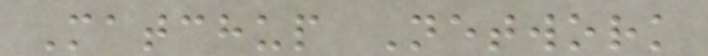Matchup Network
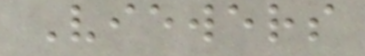Viewers
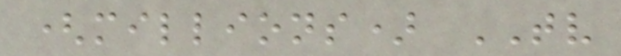(millions) TV
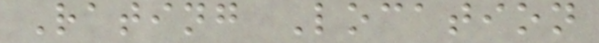Rating Location
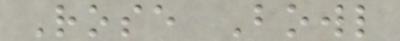Rose Bowl
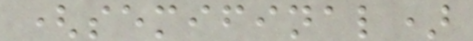(semifinal)
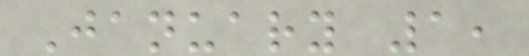January 1,
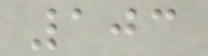103
